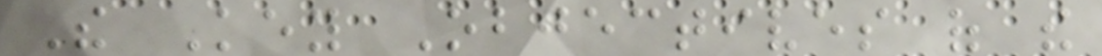The Key Objectives of the
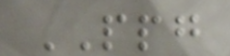PPG
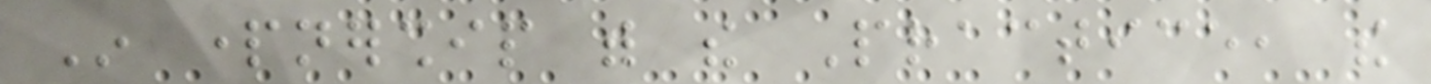In partnership with the Practice, the
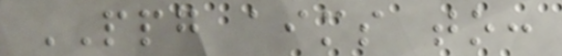PPG aims to:
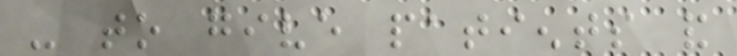- to give patients and
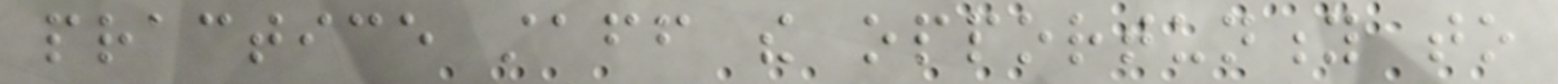practice staff the opportunity to
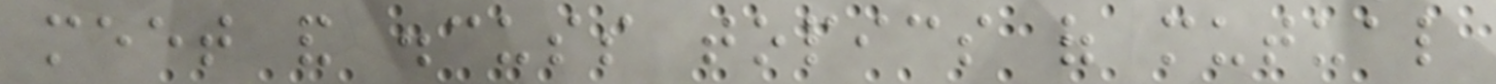meet and discuss topics of mutual
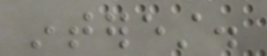interest.
